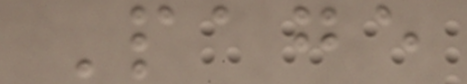Page
